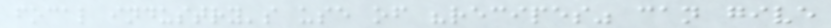focal industry's use of "recipes" can give
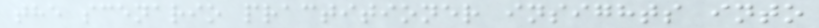the scenario practitioner insights into
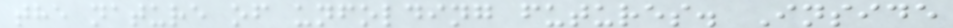the nature of unfolding futures. Inside
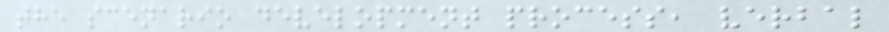the scenario development process, verbal
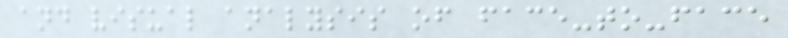and visual analysis of face-to-face
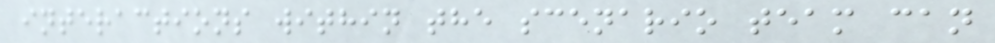interactions within the scenario team can
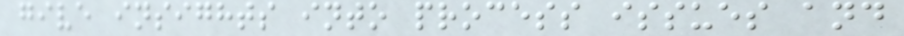give insights into process issues and
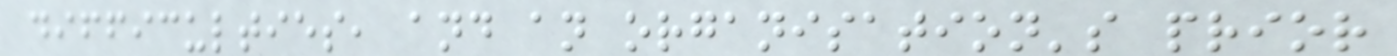difficulties, and an organisation's prior
